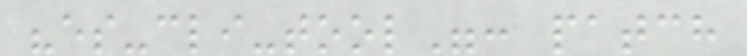"es-cli-tool": patch
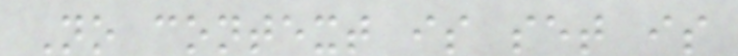No context is set is
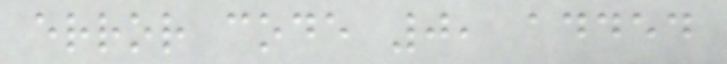error code 0, added
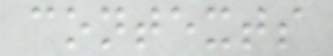contexts
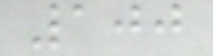100
